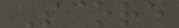Score
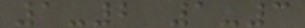1-2 1-3
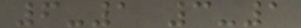6-1 3-1
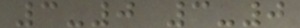3-0 3-0
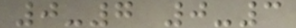0-7 0-3
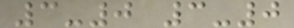3-0 3-0
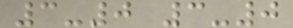3-0 3-0
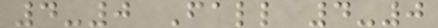4-0 Fall 4-0
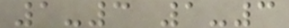1-3 1-3
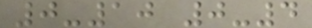0-10 0-4
